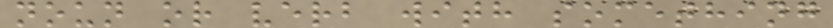noun or verb with something
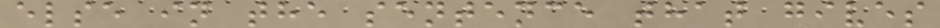else in the sentence that gives
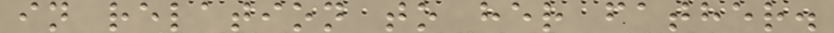in relation to her father.
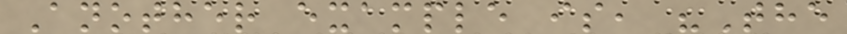Another example is, "The
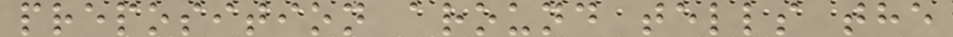preposition around tells the
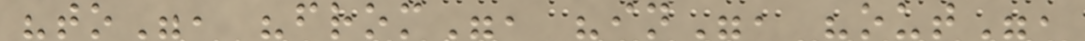"to", "from", "in", "out",
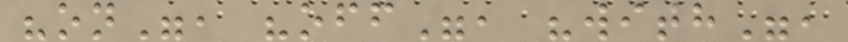"on", "off", "with",
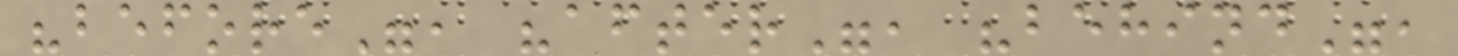"before", "after", "behind",
